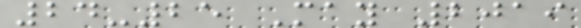24-25 May 2019
